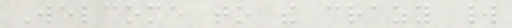Welcome to the crazy world
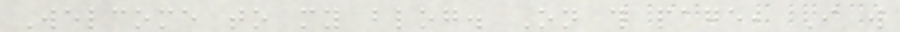Welcome to my blog. On this page, I will
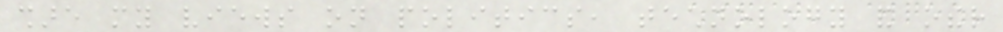share my views on politics, technology and other
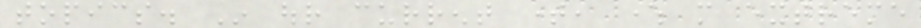topics. In our current time, where more extreme
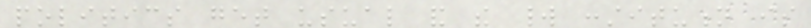politics get usual and the world constitution is
